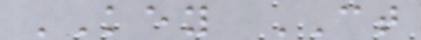KEY CT
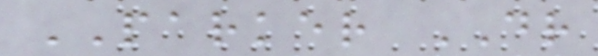PARKER DR
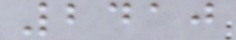2410
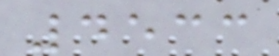4533
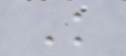K
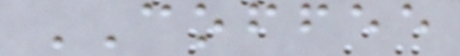COFFEE
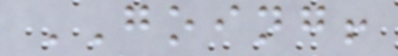GOING!
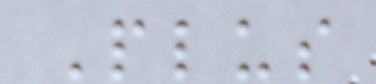Plus
